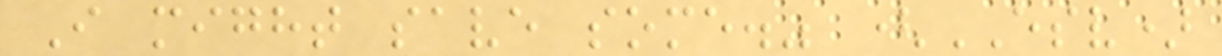I might save some." (ESV)
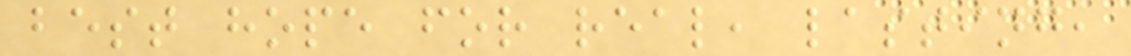best hope for real, lasting,
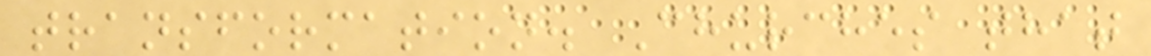transformation. Churches that
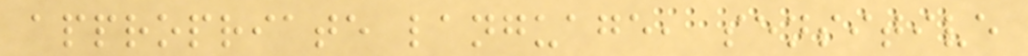appropriate language, sensitive
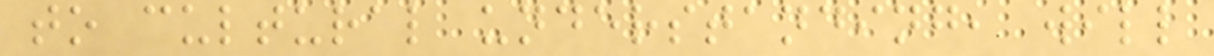to cultural understanding, will
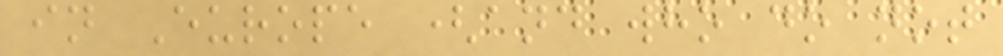in Europe (and who do not
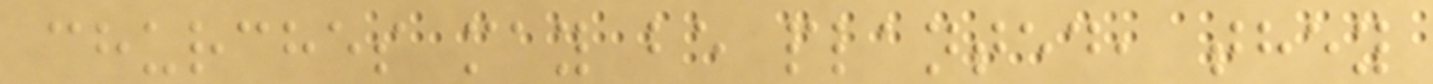churches may be planted, they
